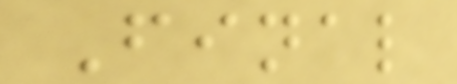Final
